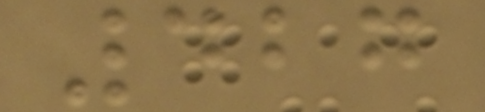427
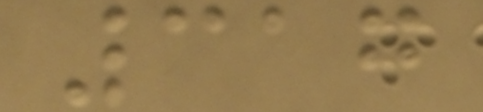317
